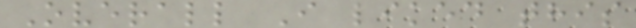Overall I liked this
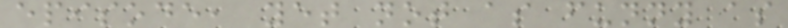episode, yet not as funny as
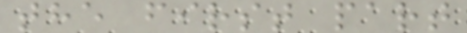the first part
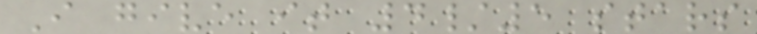I give it 4/5 stars
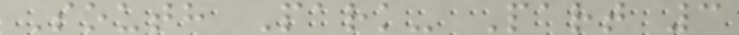South Park- Part 3
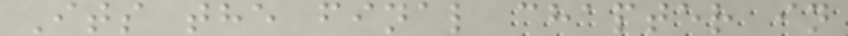Its the final chapter in
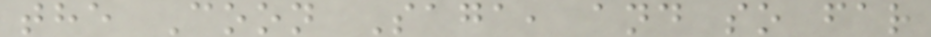the Coon Saga, and so far
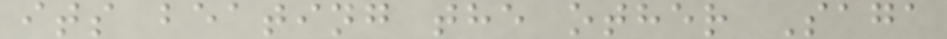its beating the other Saga
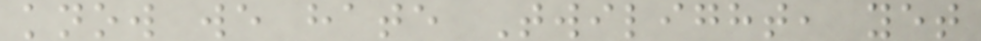know we hate Twilight, yet
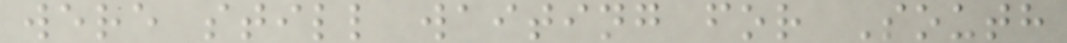were still waiting for South
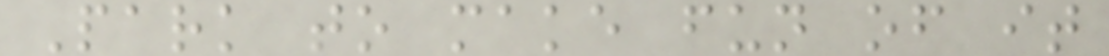Park to make fun of it
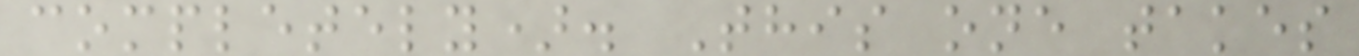completely). This one takes
